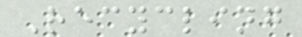Recycling
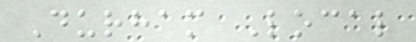Durham Local
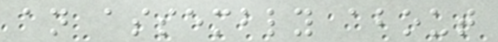an assembly about
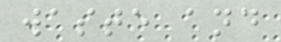waste and
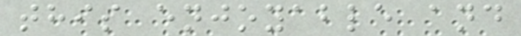this enjoyable and
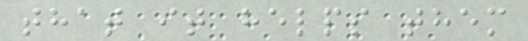that it helps them
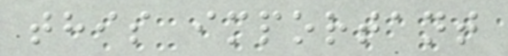this important
